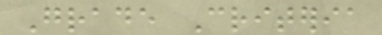Grade Criteria
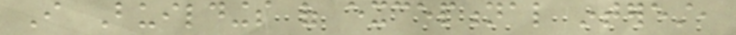I Buildings of exceptional interest,
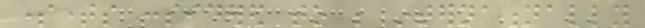sometimes considered to be internationally
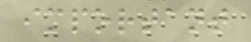important
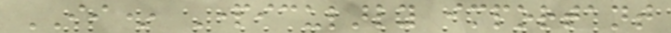II* Particularly important
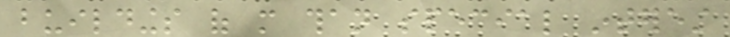buildings of more than special interest
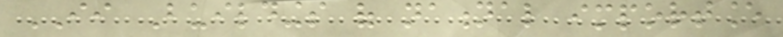II Buildings of national importance
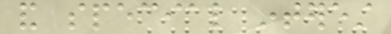and special interest
